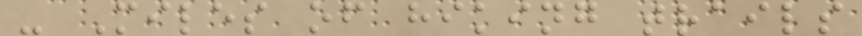- Miles of hiking trails
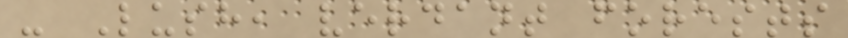- Lush, verdant forests
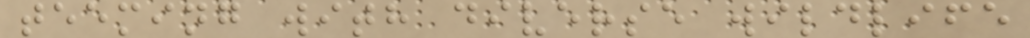teeming with diverse wildlife
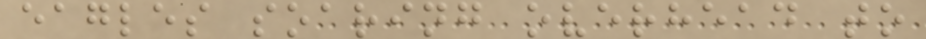eagles soaring overhead to
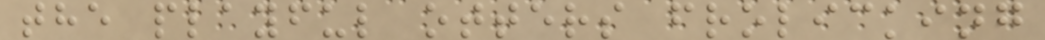the playful otters frolicking
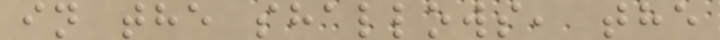in the shallows, the
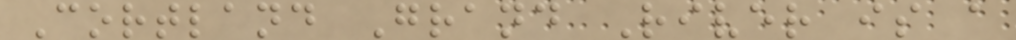Cortland Grand River is a
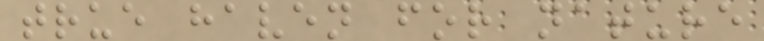true haven for nature
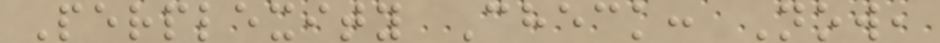Perplexity Check: Now,
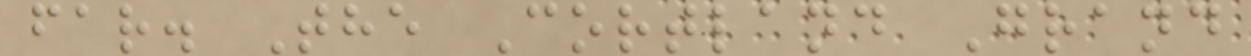far. The Cortland Grand
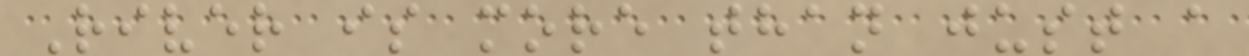River is more than just a
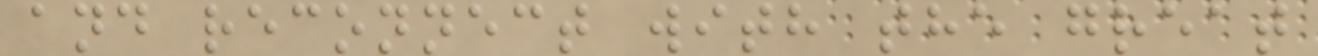and reconnect with the great
